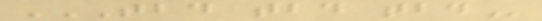TBD TBD TBD
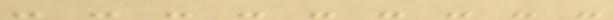- - - - - - - - -
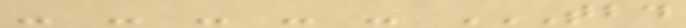- - - - - TBD
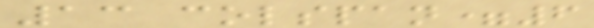13 colspan=6
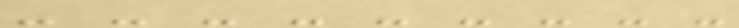- - - - - - - - -
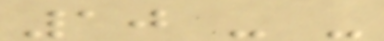10 - -
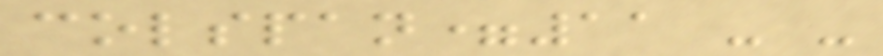colspan=11 - -
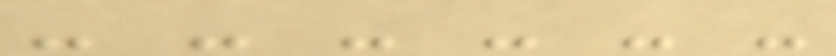- - - - - -
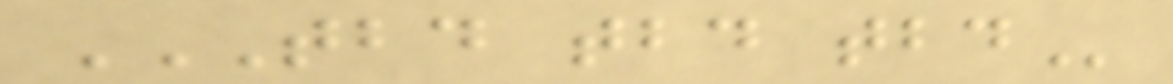TBD TBD TBD
